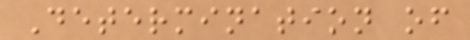Determination of
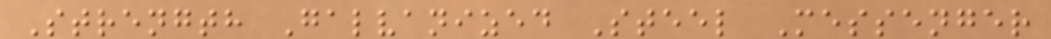Strength Galvanized Steel Messenger
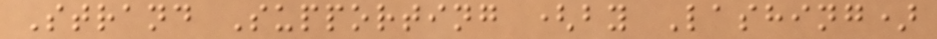Strand Supporting (by Lashing)
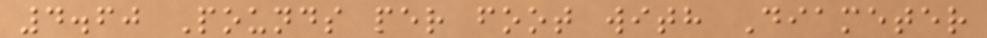4.60 Pounds per foot with Diameter
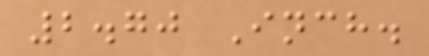2.70 Inch.
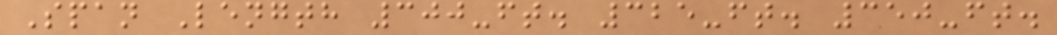Span Length 300-ft. 325-ft. 350-ft.
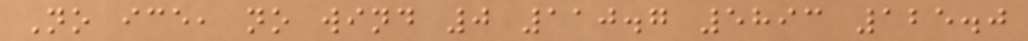No ice, no wind 0 110.7 5893 125.0
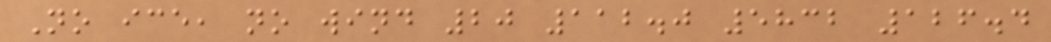No ice, no wind 20 112.0 5832 126.4
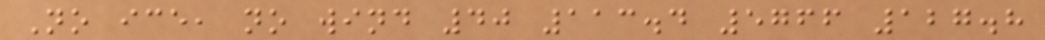No ice, no wind 40 113.4 5766 127.8
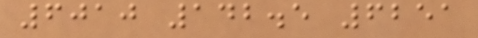6010 142.5 6251
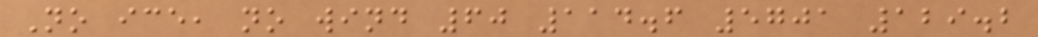No ice, no wind 60 114.6 5701 129.2
